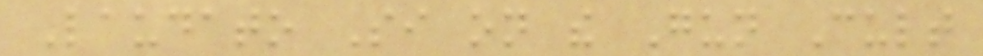Laudato Si on the Gun Cult
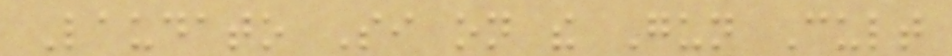Laudato Si on the Gun Cult
